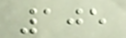105
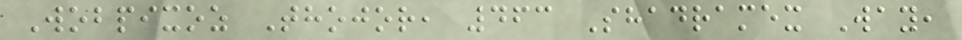Wobpixoz Thojor, 463 Shadramex Way,
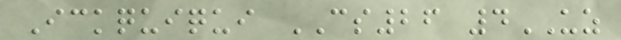Ickquiqui CS26 4UZ
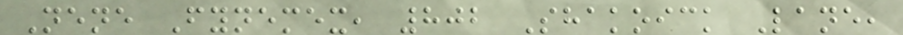Nene Fynemex, 802 Shakoick Lane,
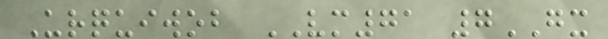Urquiwob VM71 7GX
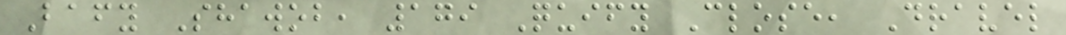Bafy Shawob, 179 Quify Close, Dravel
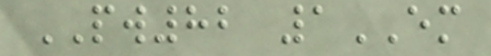PW82 1EM
